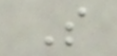S
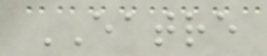EATRE
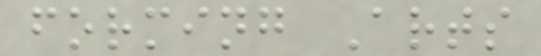forming Arts
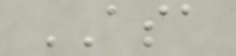ASA
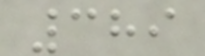389
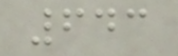643
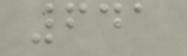641
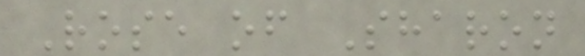Rose of Sharon
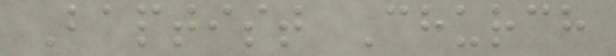Baptist Church
